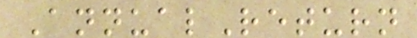AnnualReturn
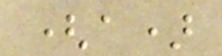(a)
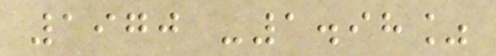1970 -1.98%
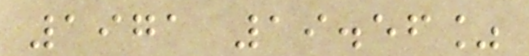1971 19.56%
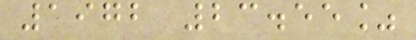1972 23.55%
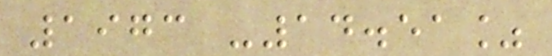1973 -14.51%
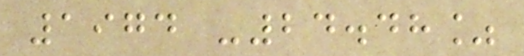1974 -24.48%
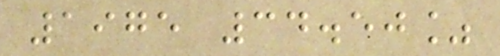1975 34.50%
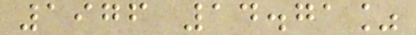1976 14.71%
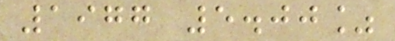1977 5.00%
